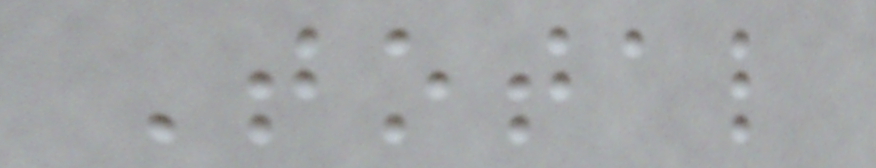Total
